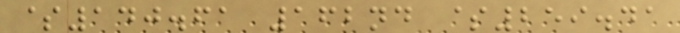$140.61 162nd $259.41
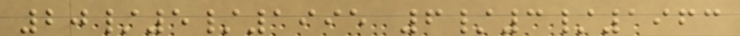20/5/1995 6/3/1963
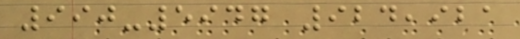990-5947 924,921
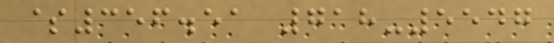$356.51 718-5547
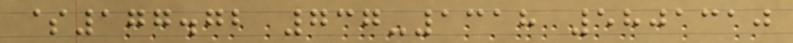$177.72 737-1318 5801310
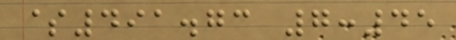$491.73 7:45
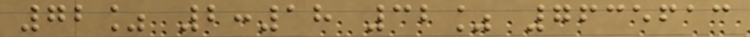72% 2:18 32% 7635613
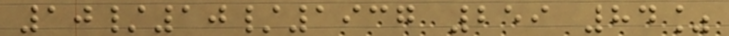10/10/1937 259 84%
